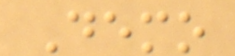Demo
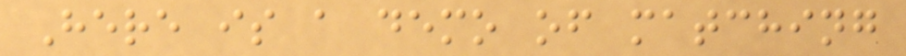Here is a demo of matching
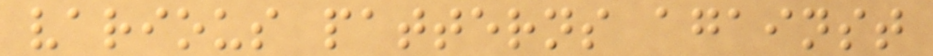various patterns against
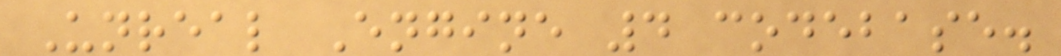Unreal Engine 4 codebase.
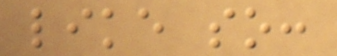like so:
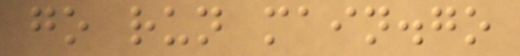go run main.go
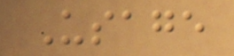Usage
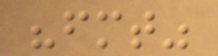"fmt"
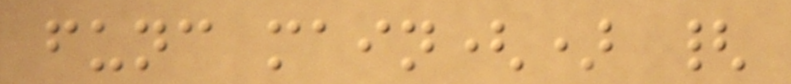func main() {
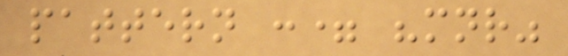pattern := "mnr"
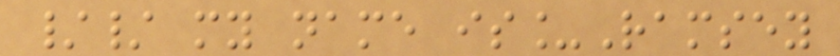// my name is_Ramsey
